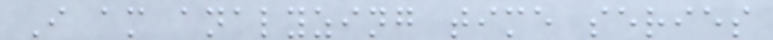I am analyzing time series
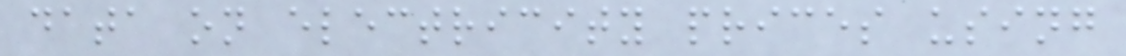data on electricity prices using
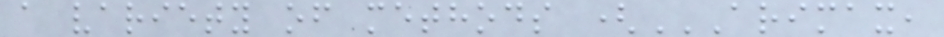a variety of methods (ARIMAX,
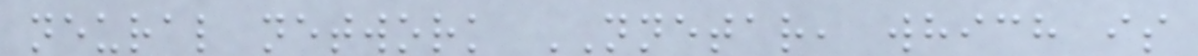neural network NNETAR, which is
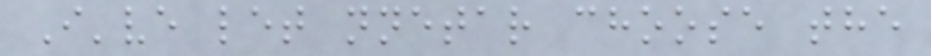I've let nnetar choose the
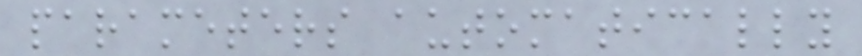parameters automatically
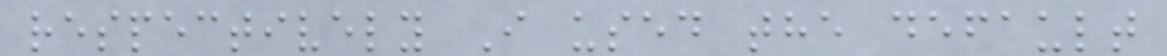respectively I used the default
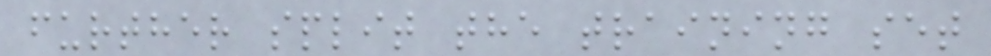further split the training set
